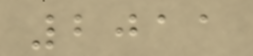2011
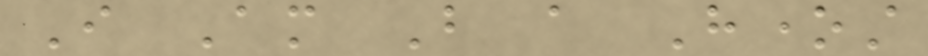I Am But a Honest
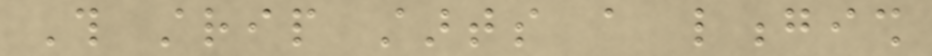This strip starts a longish
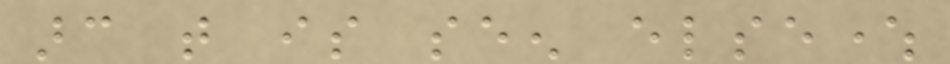arc that is seen elsewhere
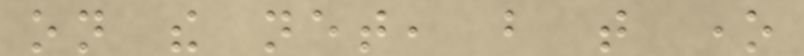on the net, but that one
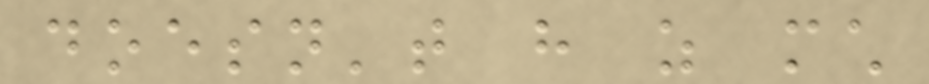doesn't have as much
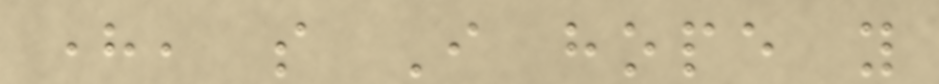here, so I hope you
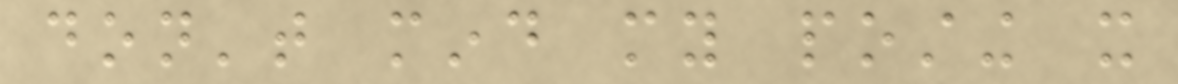don't mind my posting it
